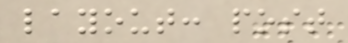layout: post
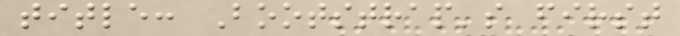title: Bootstrap's first
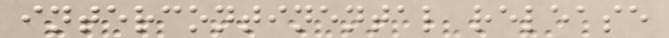intercontinental release
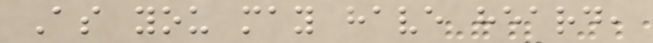As you may have heard,
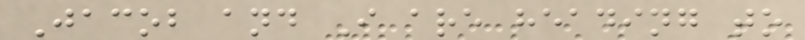Jacob and I are heading to
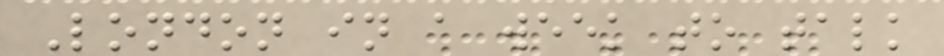London in a week to talk
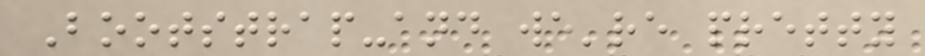Bootstrap-and we're pretty
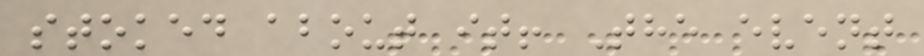stoked about it! The event
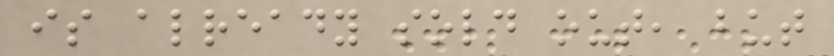is already sold out, but
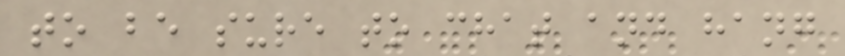to be sure to chat and hang
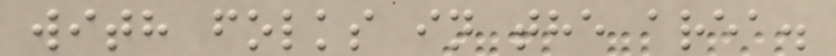with folks in the area.
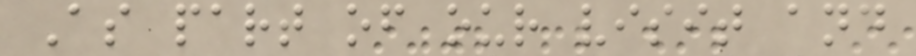As part of our visit and
